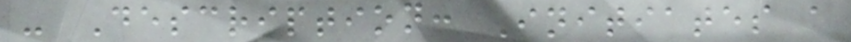- Description: Initiates a
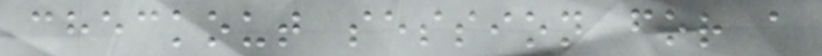checkout session for a
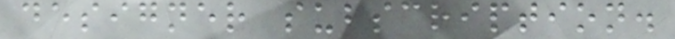designer subscription.
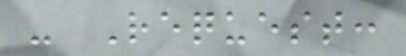- Request:
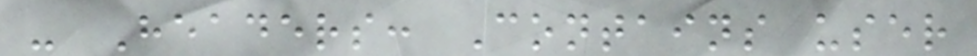- Headers: Contains user
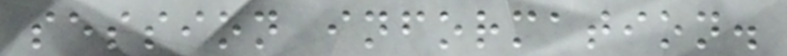session information.
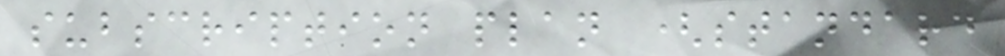subscription plan (standard
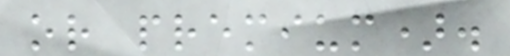or premium).
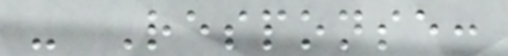- Response:
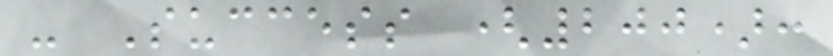- Success (200):
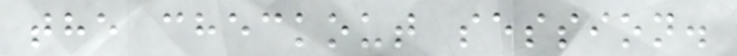the checkout session.
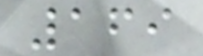169
